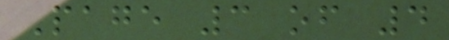Page 3 of 4
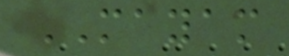MAYAM
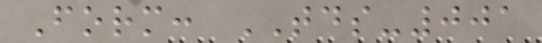Form: TDS-001
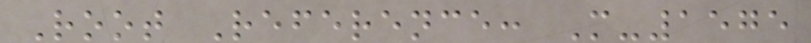Root Reference: M-1575
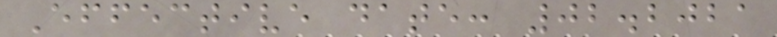Effective date: 02.2021
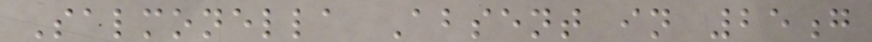Salmonella Absent in 25g
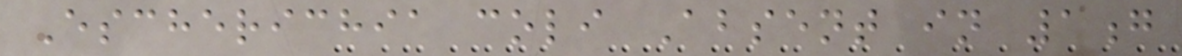Escherichia coli Absent in 1g
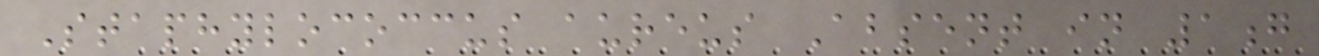Staphylococcus aureus Absent in 1g
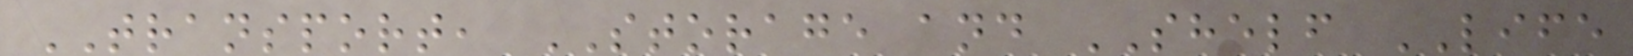TRANSPORT, STORAGE and SHELF LIFE
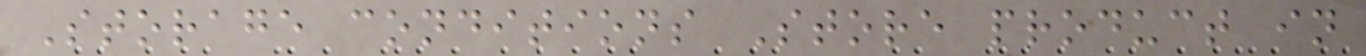Storage conditions Store product in
